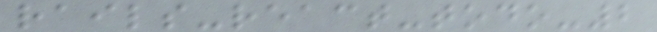rails-react-todo-2
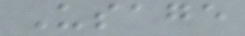Usage
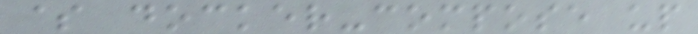$ docker-compose up
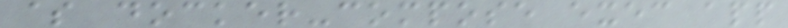$ docker-compose exec app
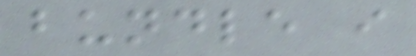bundle i
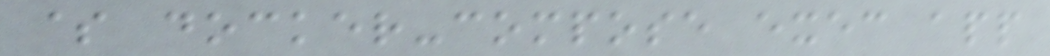$ docker-compose exec app
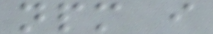npm i
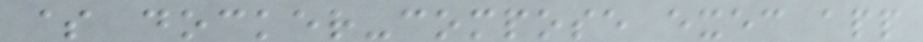$ docker-compose exec app
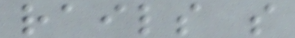rails s
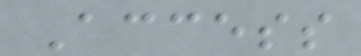Access
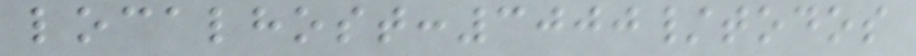localhost:3000/todos
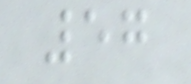57
